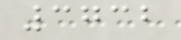3732
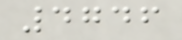4746
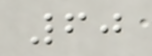60
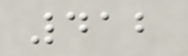412
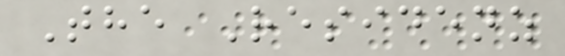The Residenz
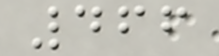466
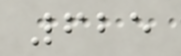625
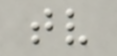tv
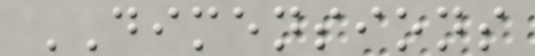DIMENSIONS
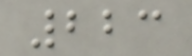223
